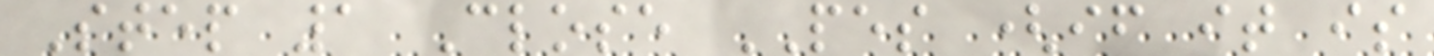Step 1 Close PES (if it is
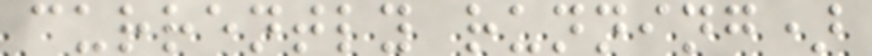currently running)
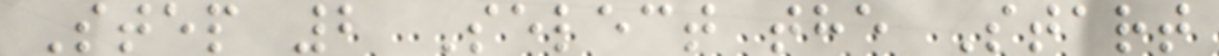Step 2 Select the Start
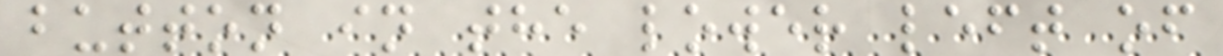button in the lower left of
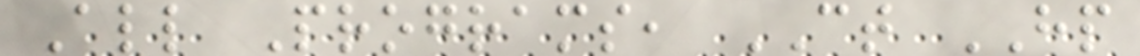All Programs, CT HP
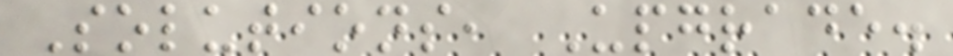Solutions, Upgrade.
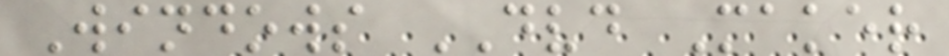Windows DVD Maker
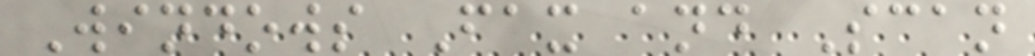Windows Fax and Scan
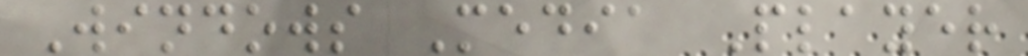Windows Media Player
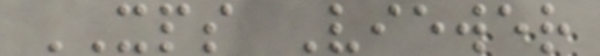XPS Viewer
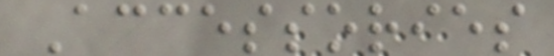Accessories
